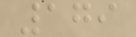179
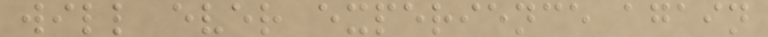will ever experience again
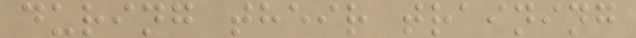during their training
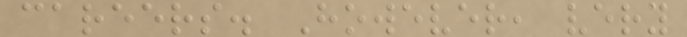careers. However, very
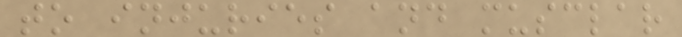to injuries and musclar
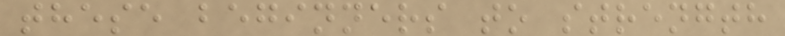these beginners to strength
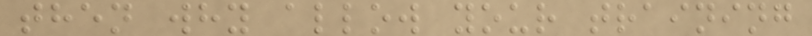then why allow your training
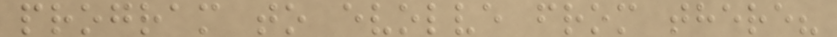program to evolve from there?
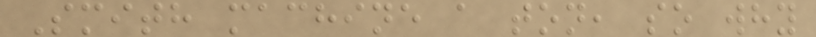Smith machine a ton, so why
